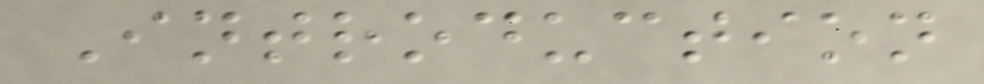Introduction
